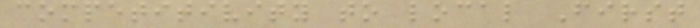competitivity to local First
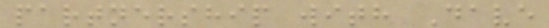partnership with Dave
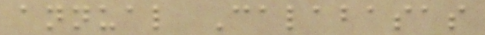annual Calabasas
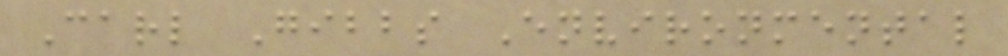Carl Gibbs Environmental
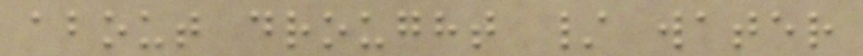about drought / water
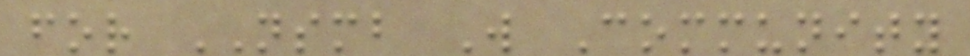for NSMB W Community
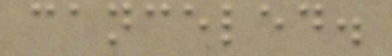canceled.
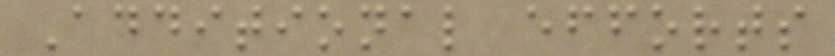Additional efforts
